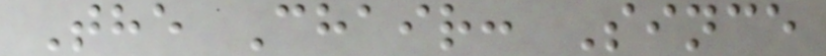The Chair: Since
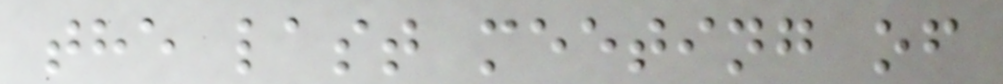the last meeting of
